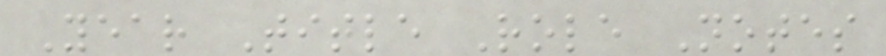Year Title Role Notes
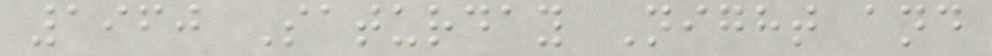1960 Saturday Night and
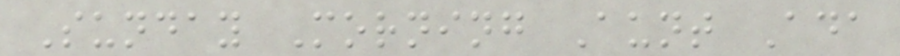Sunday Morning Aunt Ada
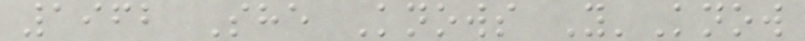1962 She Knows Y'Know
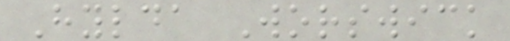Hylda Worswick
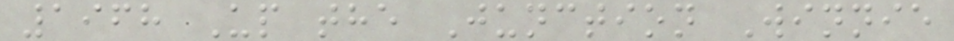1968 Up the Junction Winnie
